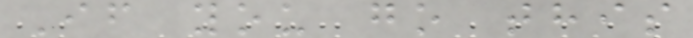If you go this
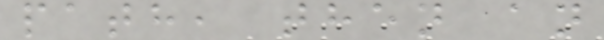path, then an
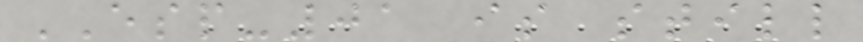ESP-01 is still
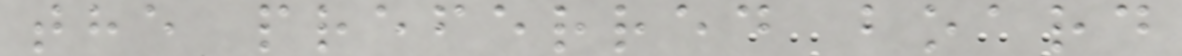the preferred board
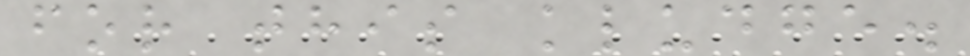for this kludge.
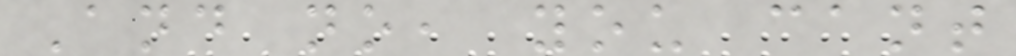And no, you cant
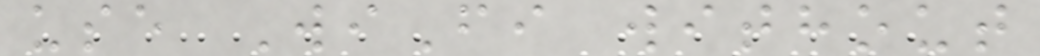use WiFi without
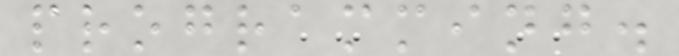programming.
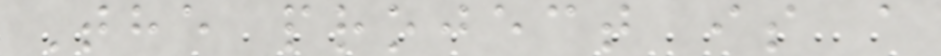The project is a
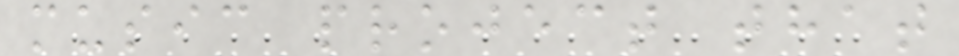music project that
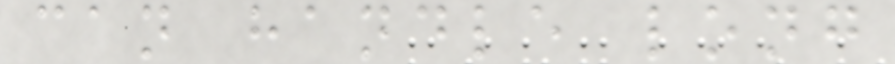can handle long
